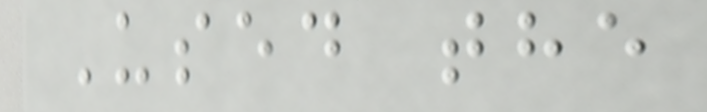Used the
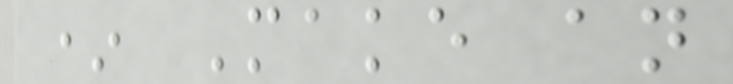* Make an
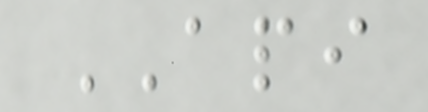API
